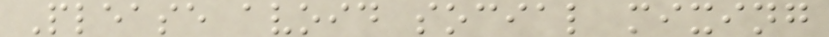Please avoid social mixing
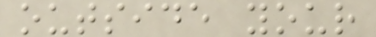outside your
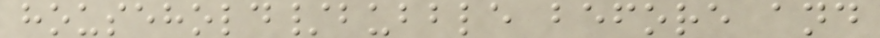household/bubble before and
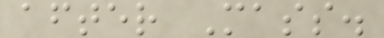after Mass.
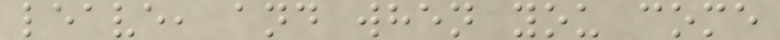leave, and when you come
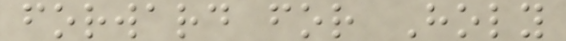forward for Holy
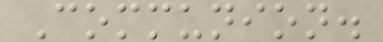Communion.
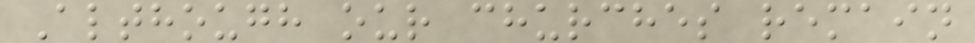Although our churches remain
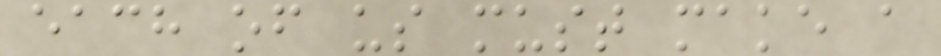each of us must make a
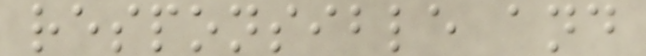responsible and
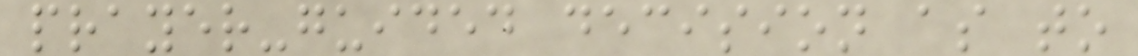prayer-guided decision as to
